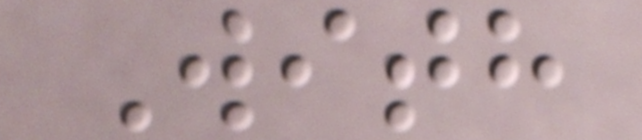With
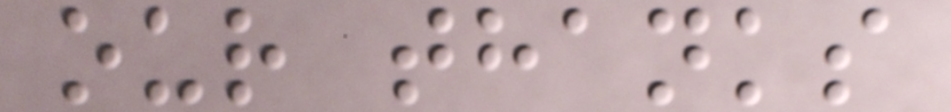our thanks
